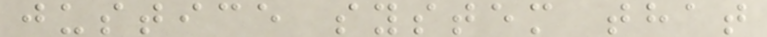justice system that
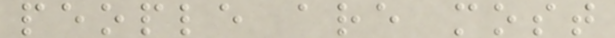people are most
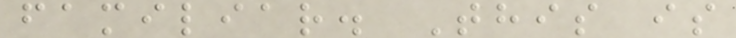familiar. This is
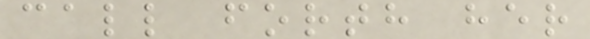call forth her
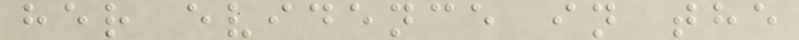her evidence in the
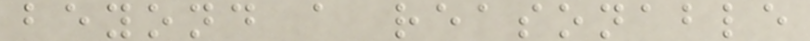beyond a reasonable
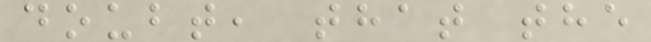doubt, that the
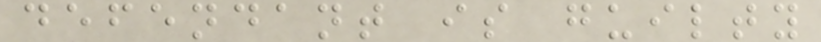defendant is guilty
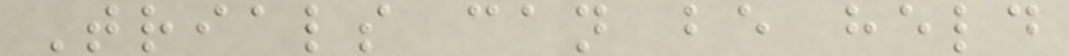Trials can be held
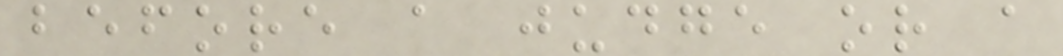before a judge or a
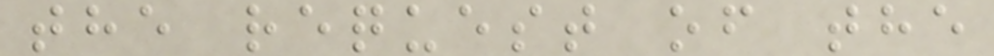the request of the
